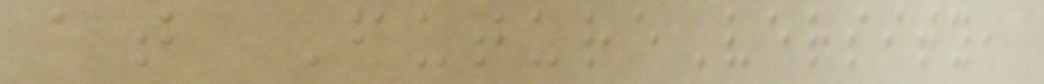at FutureVersity,
